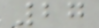27
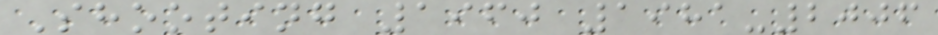Shooting 1960 1981-2006
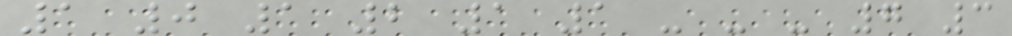1 0 1 2 1 1 - - - 7 3
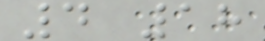4 18
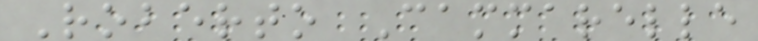Roberto Cammarelle
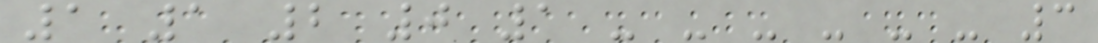1 1 2 0 1 - - - - - - 3
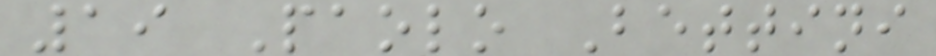19 Paolo Bettini
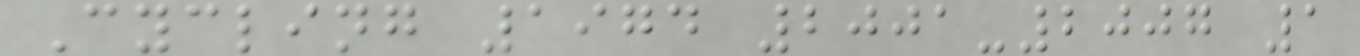Cycling 1974 2001-2007 1
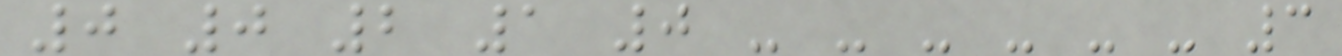0 0 2 1 0 - - - - - - 3
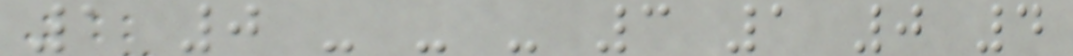1 0 - - - 3 1 0 4
